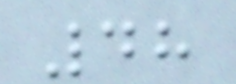48
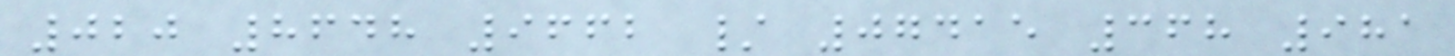020 8648 9662 / 07415 368 981
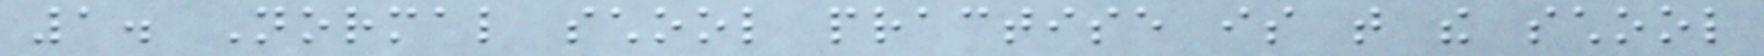1. Normal school practise is that the school
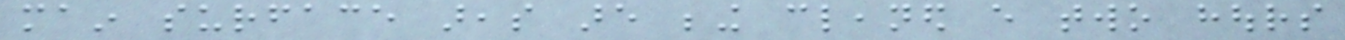main surface areas are being cleaned every two hours
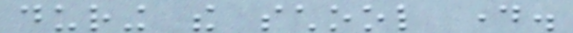during the school day.
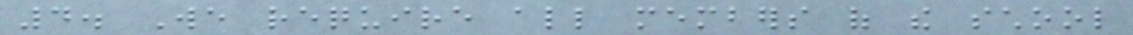4. We require all members of the school
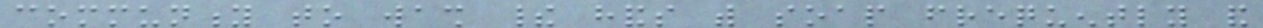community to wash their hands with soap frequently and
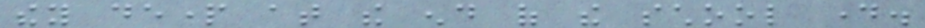they depart at the end of the school day.
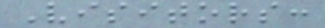Visitors:
